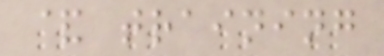& training
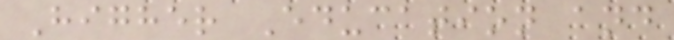Higher Education and
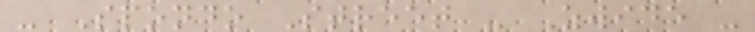- Spondo Street - Zwide -
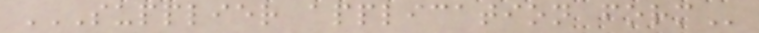SUPPLIER APPLICATION FORM
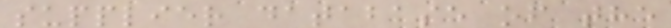supplier database of the
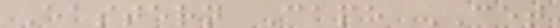Eastern Cape CET
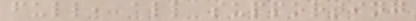full, all supporting
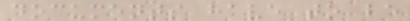documents have to be
